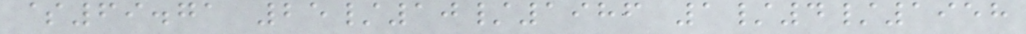$69.71 25/10/1986 1/4/1958
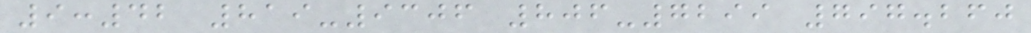9:42 819-9306 806-7299 797.260
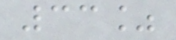33%
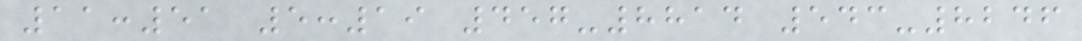11:51 5:19 457-8814 543-8246
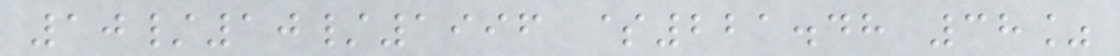10/10/1996 $221.48 38%
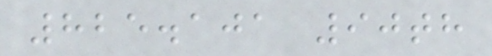825.101 90th
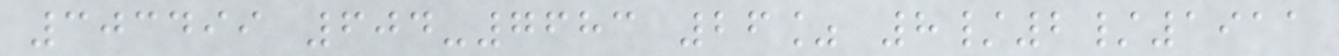303499 604-7683 26% 8/2/1911
